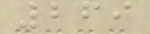269
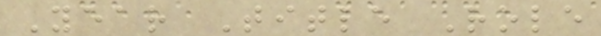Year Title Role
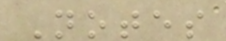Notes
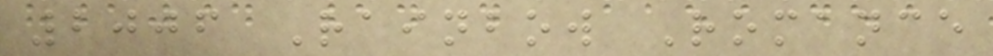2006 Rainbow Romance
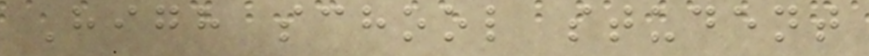High school student
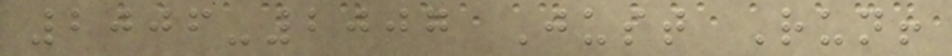2006-2007 Just Run!
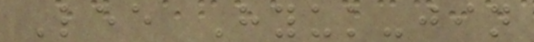Lee Hyuk-jin
